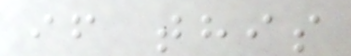if this
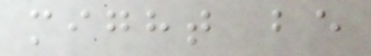might be
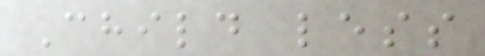Child less
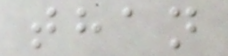than
